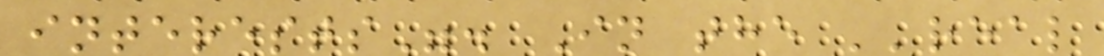interests". In the ''real
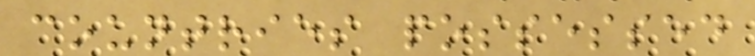countries possessed
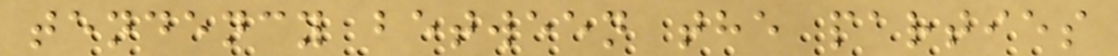tendency between the parties
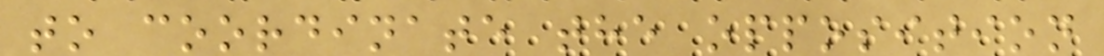to coordinate the opposition
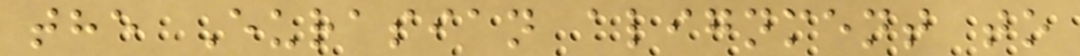the Eurasian alignment to
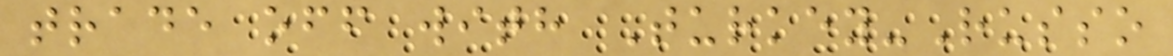trade off with Turkey-Russo
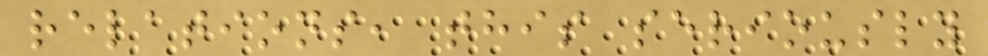relations, this seriously
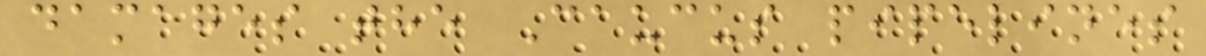damages the Caucus pipelines
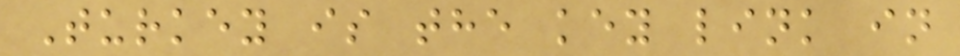Turkey is the key link in
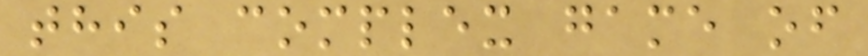this complex game of
